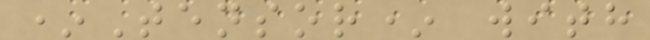*Tensor* with
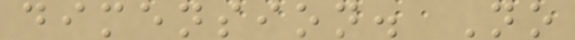dimension. No
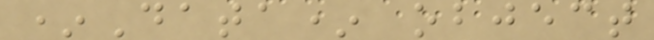*Data* object
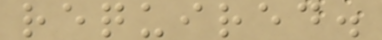required.
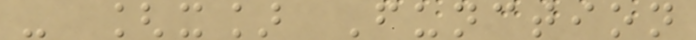- [x] Function
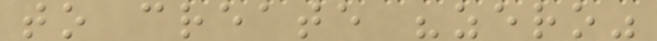to create "zero"
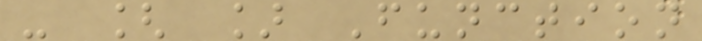- [ ] Function
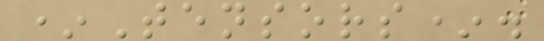*Tensors*.
